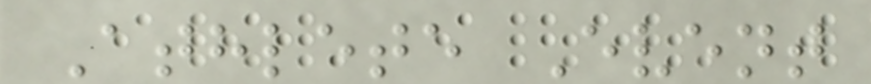Athlete Event
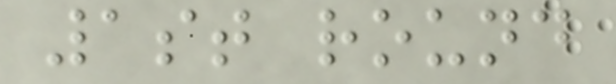1st round
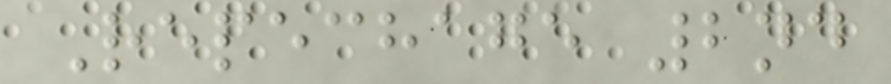Repechage 2nd
